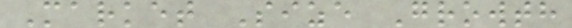Market Size Growth
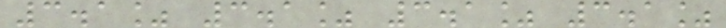3.1% 3.1% 3.1% 3.1%
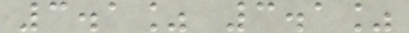3.1% 3.1%
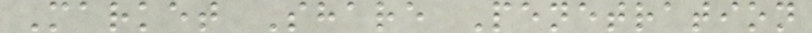Market Share Penetration
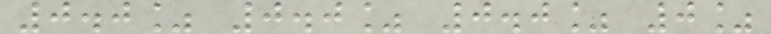0.0% 0.0% 0.0% 0%
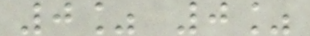0% 0%
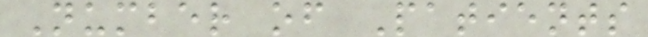Number of Patients
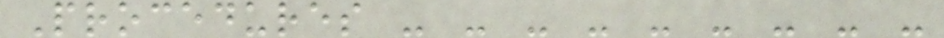Procedures - - - - - - - - -
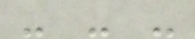- - -
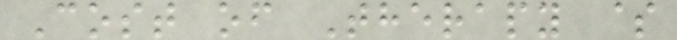Cost of Therapy $
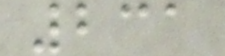231
